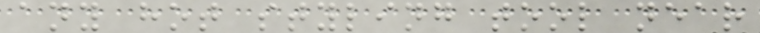any hot styling tool near
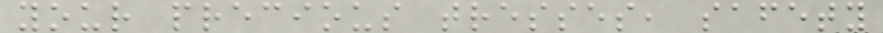your precious tresses, safety
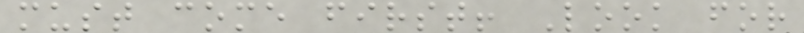must come first! Look for
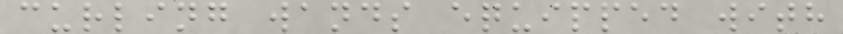curling wands equipped with
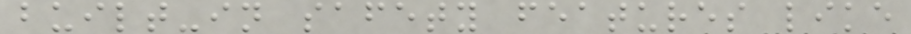built-in safety features like
